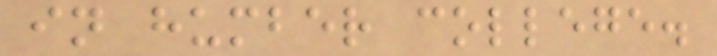in humber college.
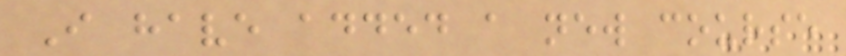I have added a new course
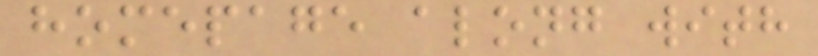homepage along with
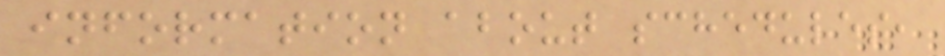information about schedules,
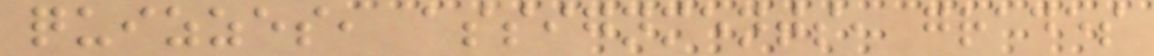quizzes, assignments, grades
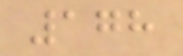178
